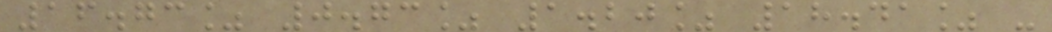16.73% 0.73% 1.20% 18.41% -
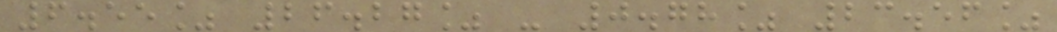6.55% 26.27% - 0.78% 23.56%
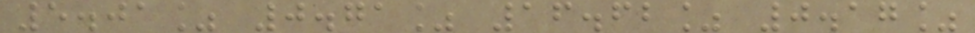5.01% 0.71% 16.62% 0.17%
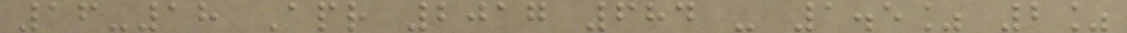16-18 Apr 2017 684 - 1.5% 2%
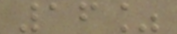16%
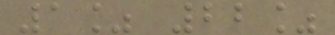1% 22%
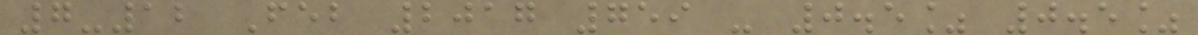7-12 Feb 2017 759 - 0.5% 0.5%
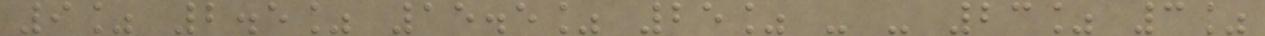9% 2.5% 15.5% 25% - - 23% 3%
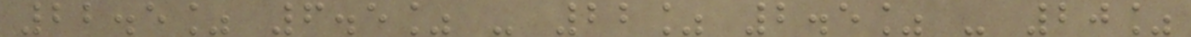22.5% 6.5% - 22% 2.5% - 20%
